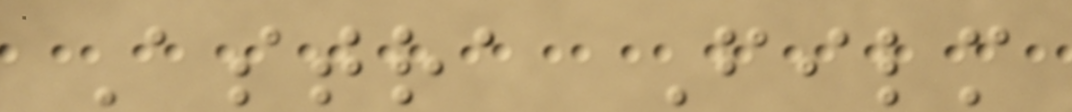Astra Film
